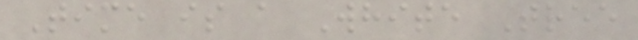Time is a White Tree
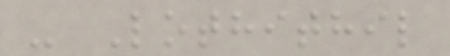- Lothithil
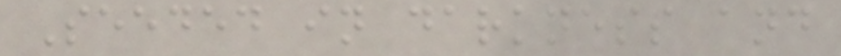Seeded in darkness and
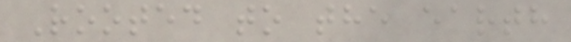Rooted to the earth
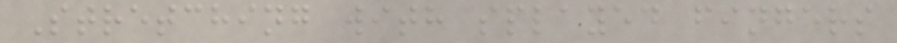Stretching with splayed fingers
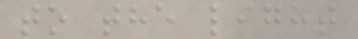to the light
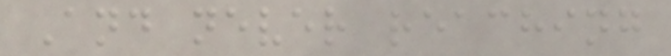And never reaching
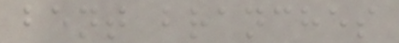bent branches
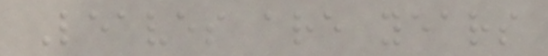Leaves are years
